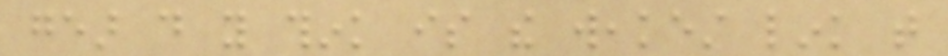gear do you think is the weakest link that
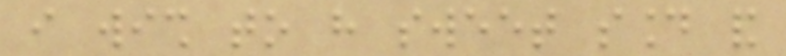i wish to have sweet sound and
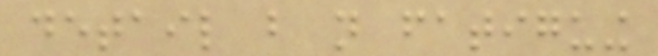detail but not fatiguing
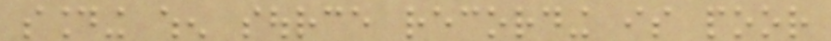sounding when source recording is poor
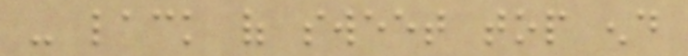- lack of sweet top end
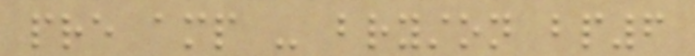pre amp - bryston bp6
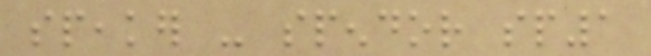speaker - spendor sp1
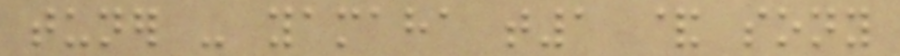tuner - yamaha t1 & sony
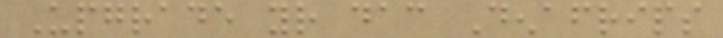Upgrade your dac Denafrips
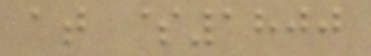at $1800
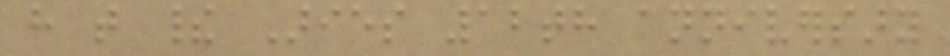have that their Aries 12th anniversary
